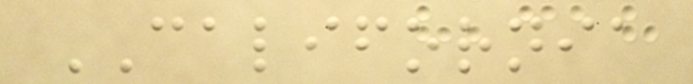CALIFORNIA
